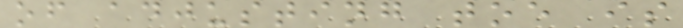of adjusting toe is
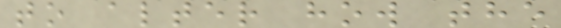to alter how the
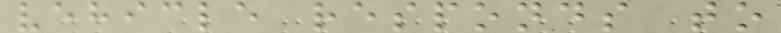vehicle responds to
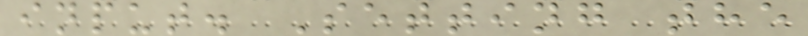input. Setting the
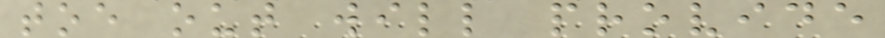toe out will provide
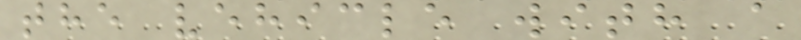the vehicle with a
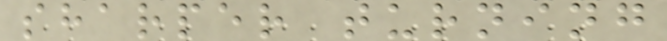sharper turning
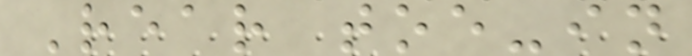Rear toe-in
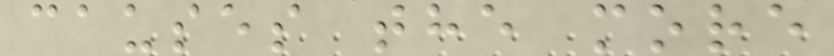causes the more
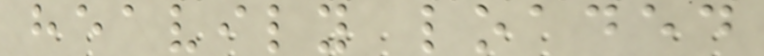heavily loaded
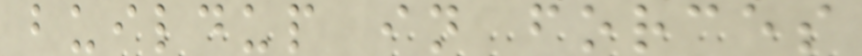buildup in forces
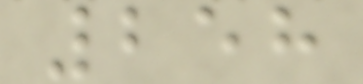258
